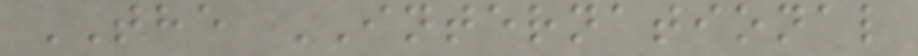THE INTERNATIONAL
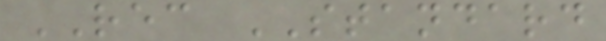REC STANDARD
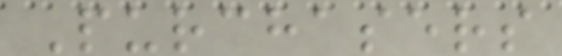Purchasers
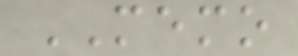MEMO
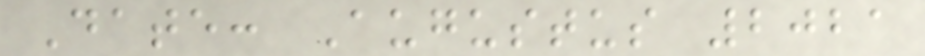Date: Augustus 2021
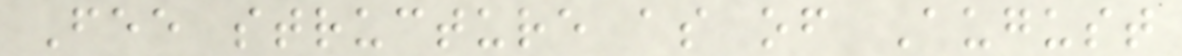Fee structure as of August
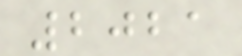2021
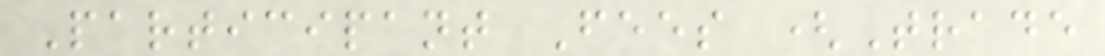Participant Fees (Trade
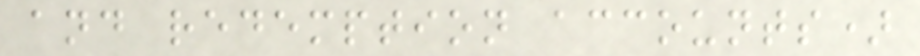and redemption accounts)
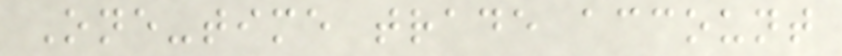One-time trade account
